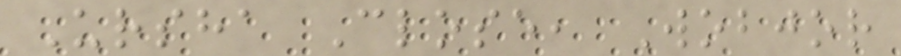Ursha Close, Wobjor
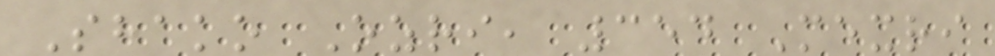Shako Ozri, 354 Mexri
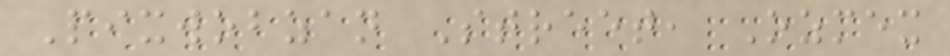Pixwobzan Street, Ozmex
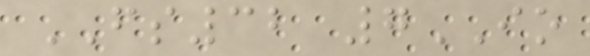FS32 7IO
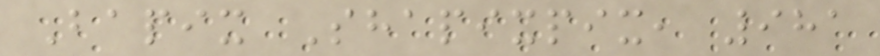Bapix Shapixpix, 981
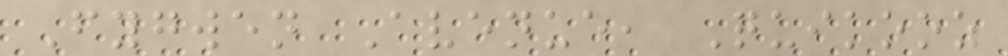Fygwen Avenue, Quikooz
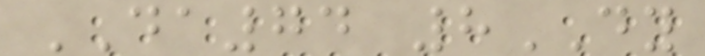DA74 8DY
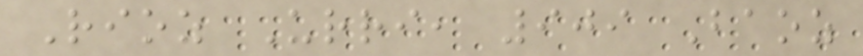Rioz Urri, 909 Baoz
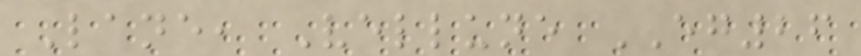Lane, Vellune EG26
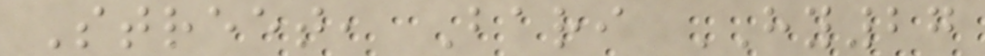Street, Bari HY27
